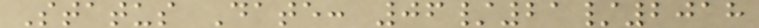Status Date: 06/21/2018
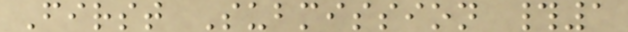First Submission #1
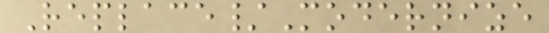Replace/Modernize
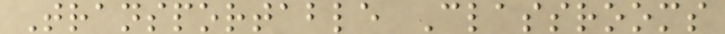Transportable Classrooms
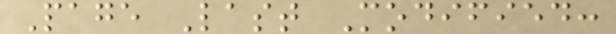Page Last Modified:
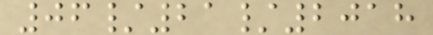06/21/2018
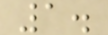1.
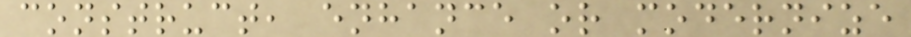construct, enhance or modernize
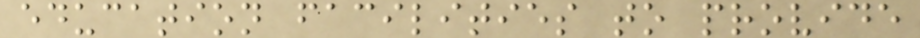education facilities to provide
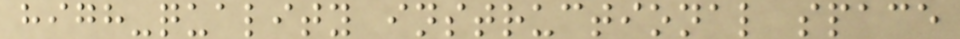high-quality instructional space
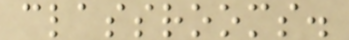classrooms.
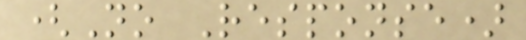(No Response)
